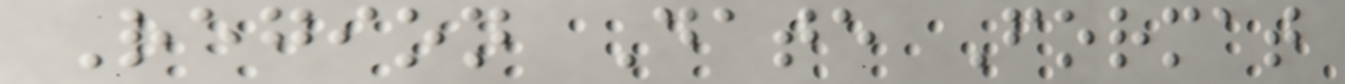Region Date Format
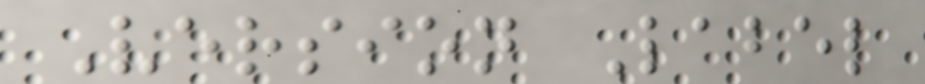Version Label
